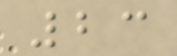23
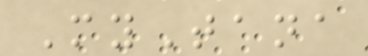MyTana
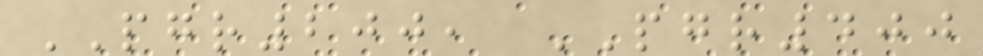PGR200, PGR400
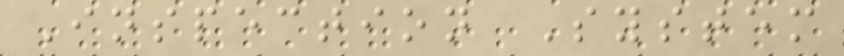Inspection System
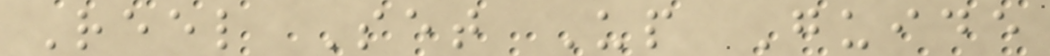Reel Set Up Guide
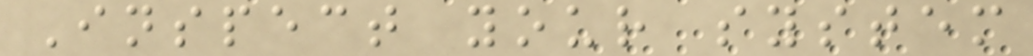Inspect your system
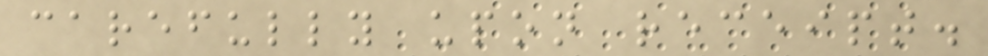carefully upon receipt.
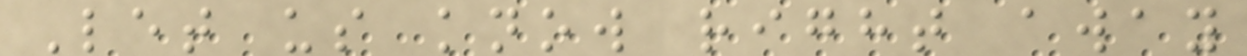Let us know right away
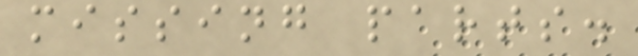missing parts.
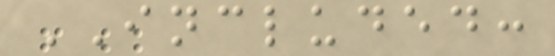INCLUDED:
